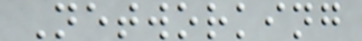Networking
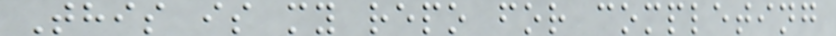This is my repo for completing
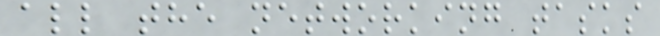all the networking tasks
